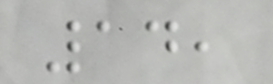14,
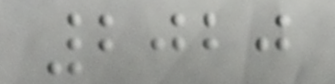2020
